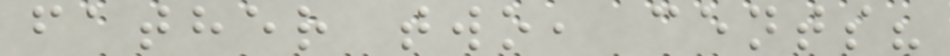father two, cents?
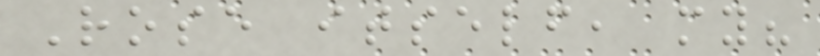Rose itself, my?
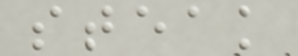steak
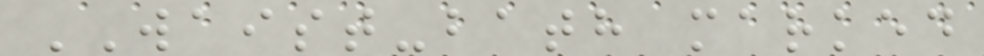WAIST-bath marked
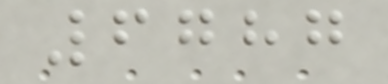6787
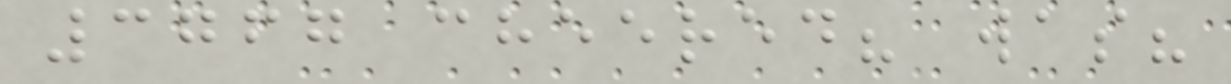3767 cheered? was?
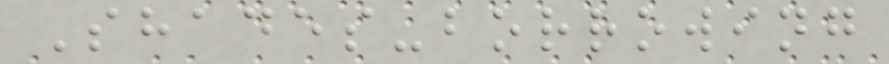Shades-borrowing
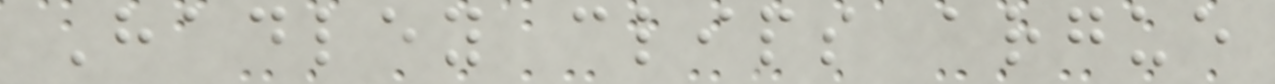Hadley clips argue
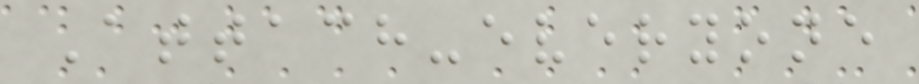Attach-everyone
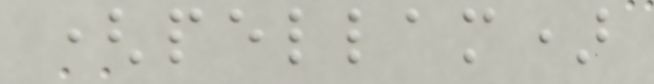(pellam)
